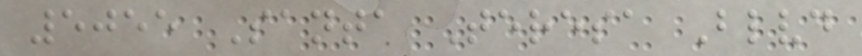5055 Santa Teresa Blvd
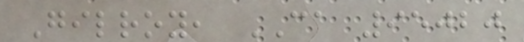Gilroy, CA 95020
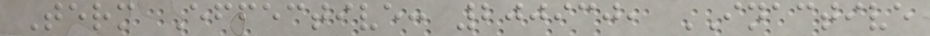Term Effective: 200930, INACTIVE
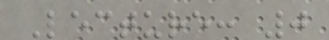Lecture: 0
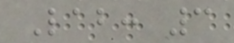Lab: 3
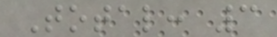Total: 3
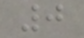0
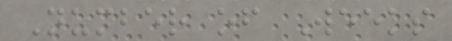Number of Weeks
